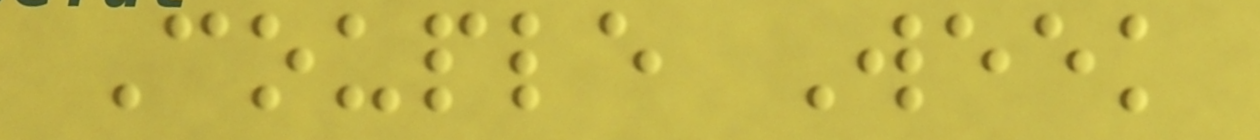Couple Week
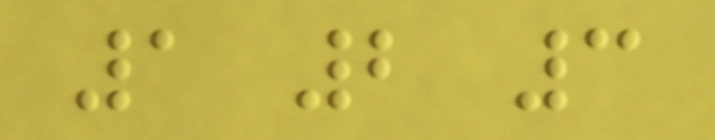1 2 3
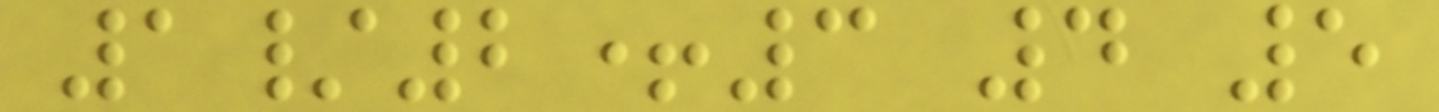1/2+3 4 5
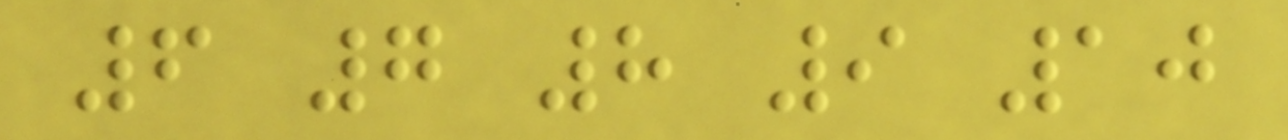6 7 8 9 10
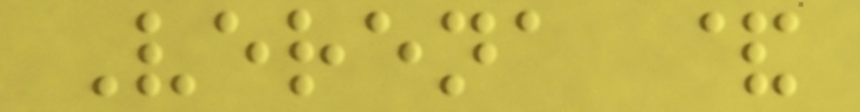Verena &
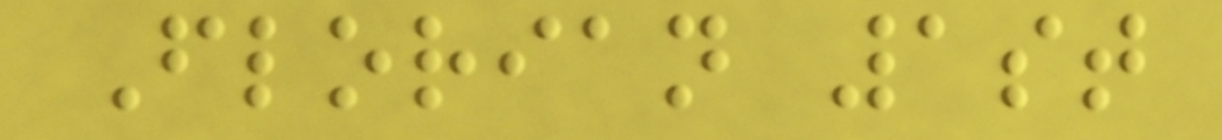Florian 1st
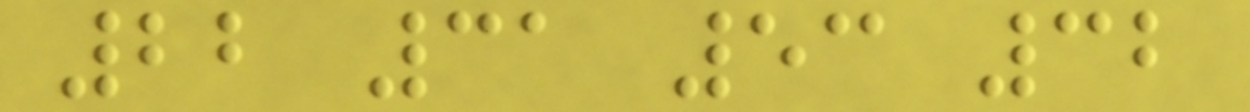22 31 53 32
